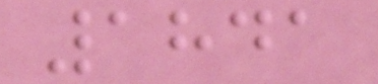1841
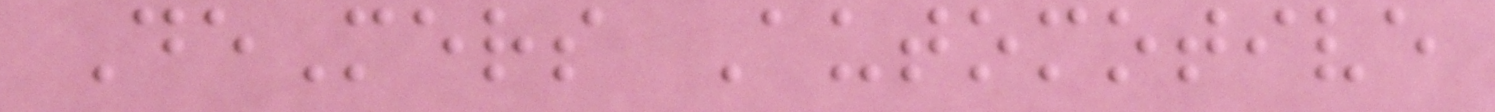DeMers Automotive
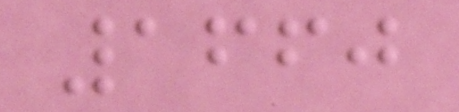1660
